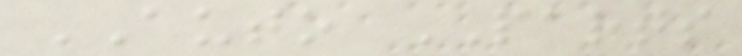AUTO PARTS
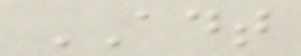ADT
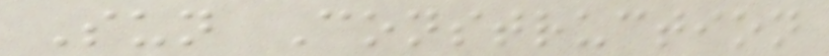Sun Construction
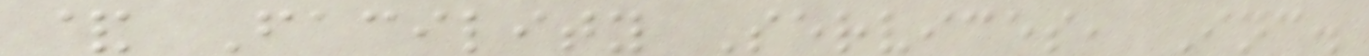& Facility Services, Inc.
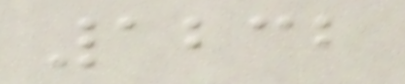1232
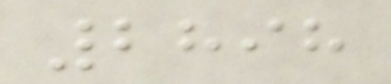2898
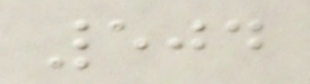504
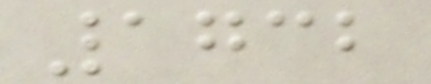1732
